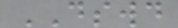DSWD
